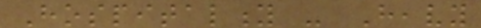Hospitality - Heavy
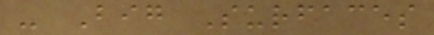- Big Surfaces
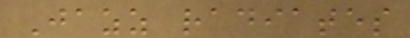Jazz radiates
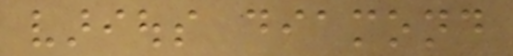various diamond
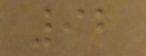92
